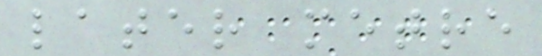later metre
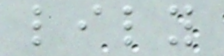lily
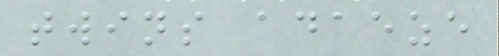twins adaeze
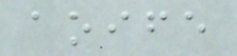aoife
